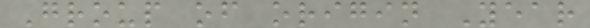Group of origin Year
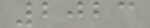2023
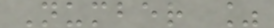Number %
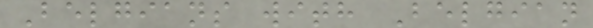Belgians with Belgian
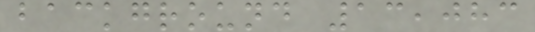background 13,083
